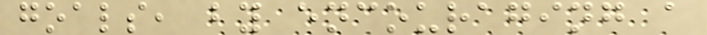goals, by encouraging a
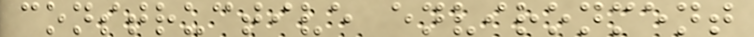constructive environment
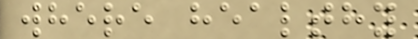where healthy
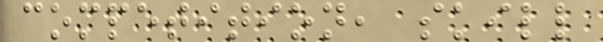competition, skill
